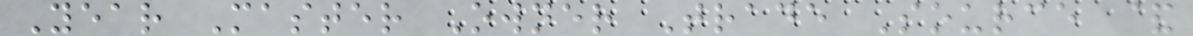Year Master Owner Trade Source &
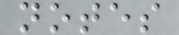notes
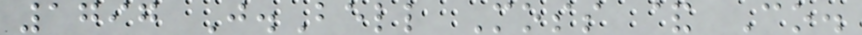1797 J.Bell Moss & Co.
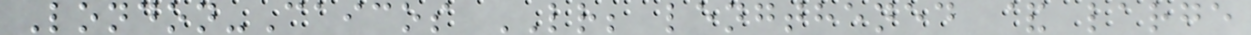London-Caicos LR; lengthened & large
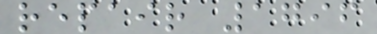repair 1796
